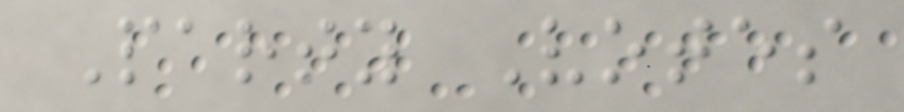Party Votes
